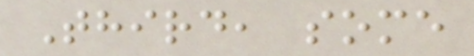Third, some
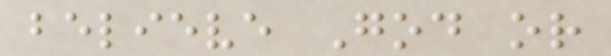believe God or
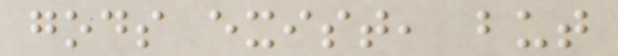gods exist, but
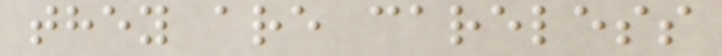they are careless
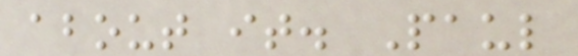about it. Paul
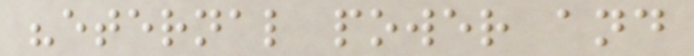"eternal power and
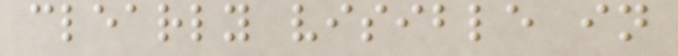clearly visible in
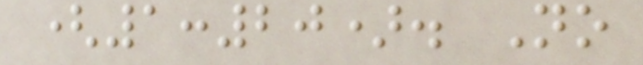(1:20). No
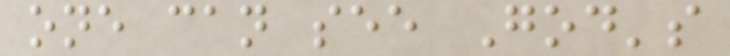one can see God's
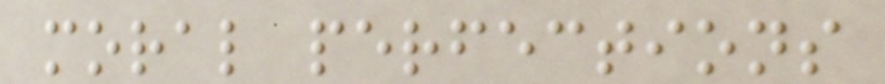moral perfections
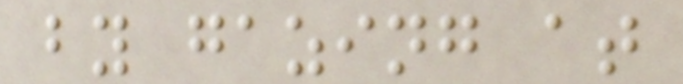by gazing at
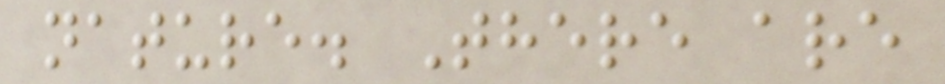nature. There are
